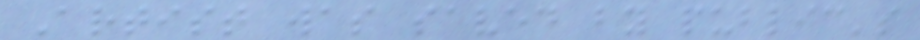Artist was saved by public's
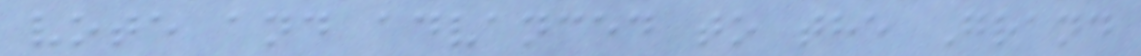vote and advanced to the Grand
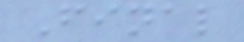Final
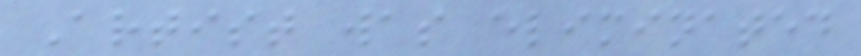Artist was eliminated
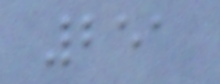251
